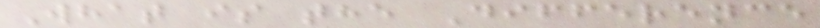What is the Difference
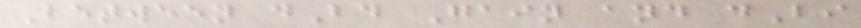Between dBd Gain and dBi
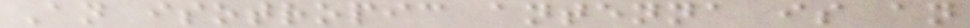An isotropic antenna is an
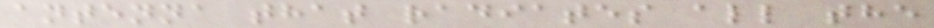antenna that radiates all the
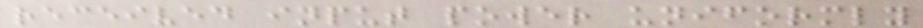received input power uniformly
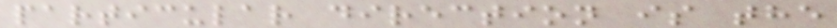particular direction is the
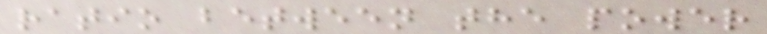ratio between the power
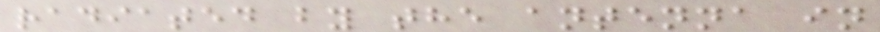radiated by the antenna in
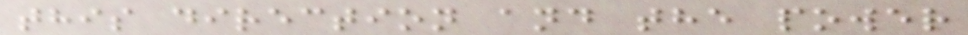this direction and the power
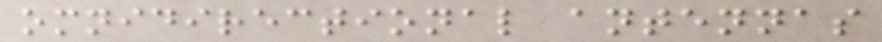omnidirectional antennas
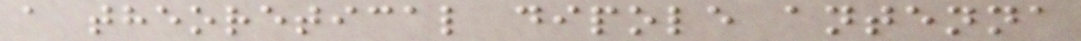a theoretical dipole antenna
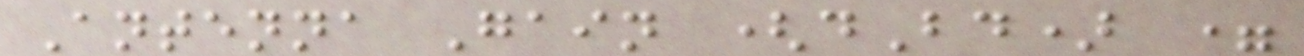Antenna Gain (dBd) =
